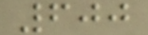600
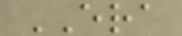ERA
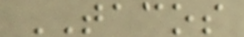TACOS
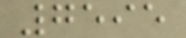7595
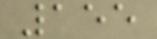155
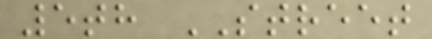5th STREET
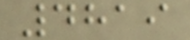4819
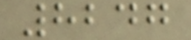8247
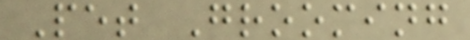Pet Grooming
